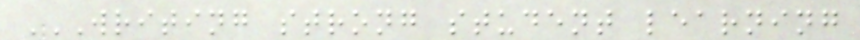WRITING STRONG STUDENT LEARNING
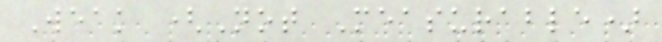Weak (Not Measurable)
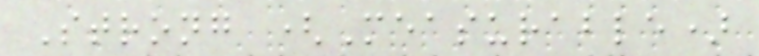Strong (Measurable)
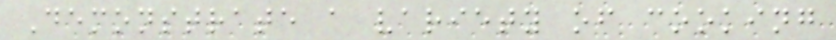Demonstrate a variety of cooking
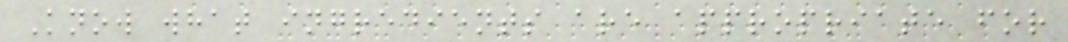Know what ingredients are appropriate for
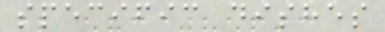specific dishes
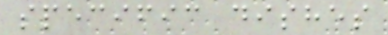specific dishes
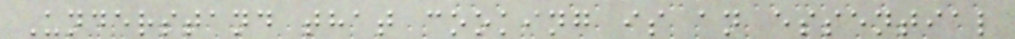Understand that cooking is an essential
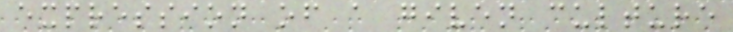expression of a given culture
